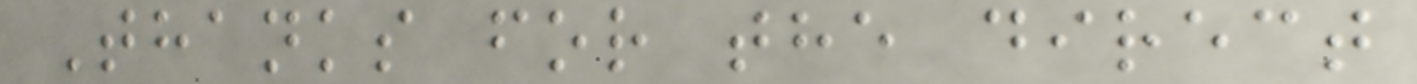Thanks for the direct
